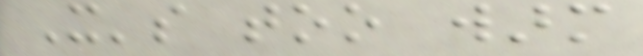It's too warm
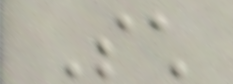Such
